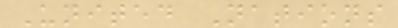United Nations
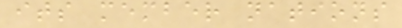its member nations
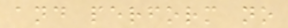and perform no
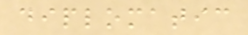diplomatic
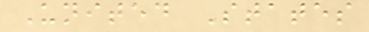United States
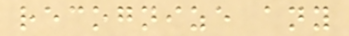recognize any
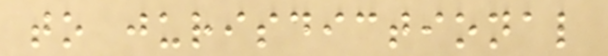to jurisdictional
